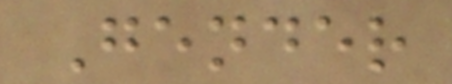Gender
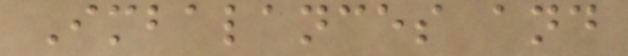Imbalances and
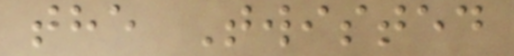the Twisted
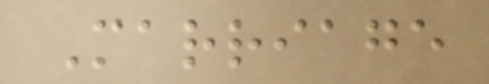Marriage
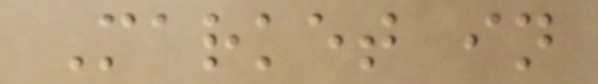Market in
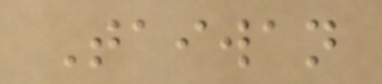Taiwan
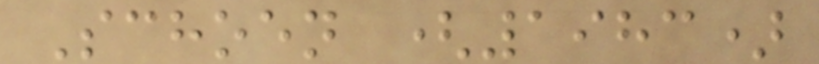Schoen (1983)
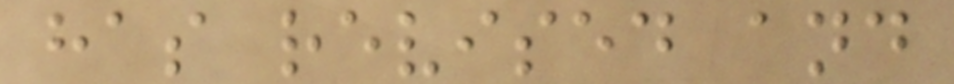has revised and
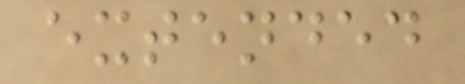extended
